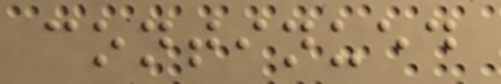continued
